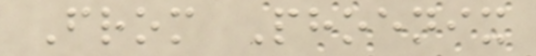From Phoenix
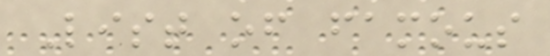List of famous
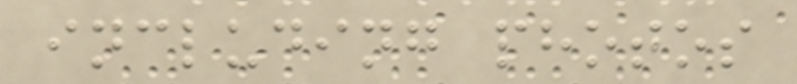including photos
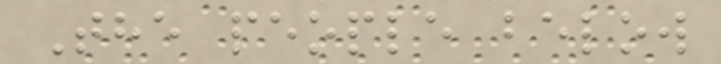The people below
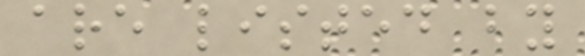are listed by
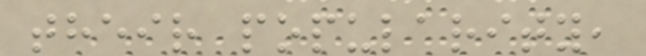their popularity,
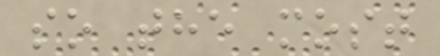so the most
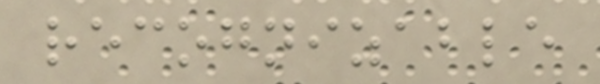recognizable
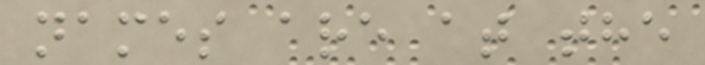names are at the
